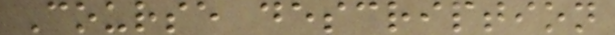Course description
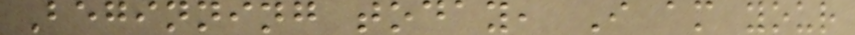Beginning today, I am your
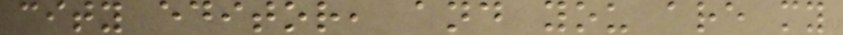city editor, and you are my
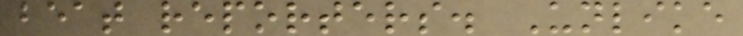beat reporters. Unlike
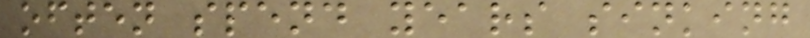often spend years sinking
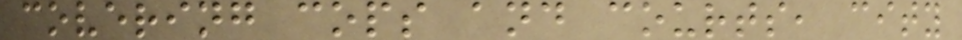covering cops and courts, city
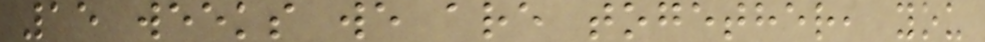15 weeks we are together, you
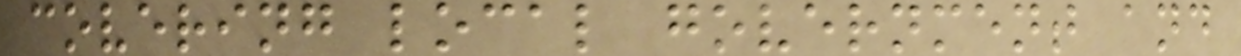covering local government and
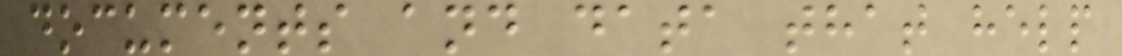documents and data that help
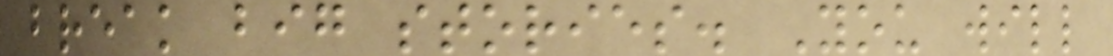break big stories. You will
